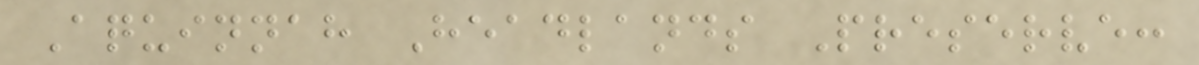Aquinnah Headlands Preserve:
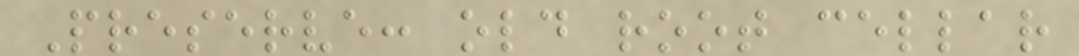Preserve: old root cellar
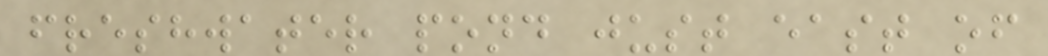freshwater pond just east of
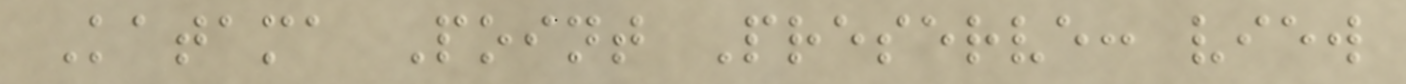Katama Point Preserve: view
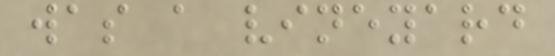was a vineyard
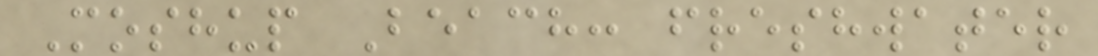Moshup Beach: freshwater
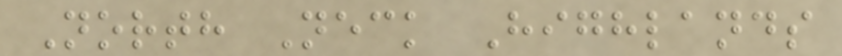North Neck Highlands
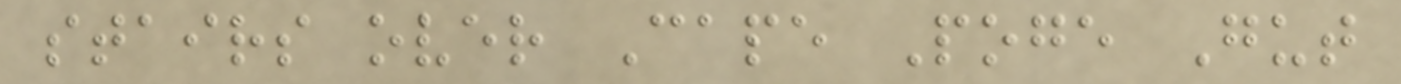stairs over Cape Poge Gut
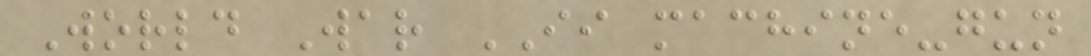World War II machine-gun
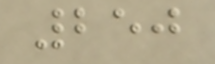250
